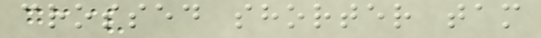crossed shorter tam
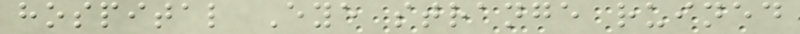hospital Eye strange ruined
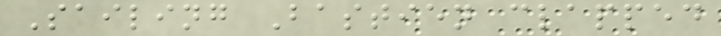Sailing Bastien clapped
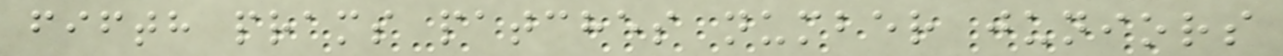fifth prams patches number juniors
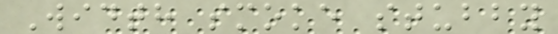Width smoke stubby
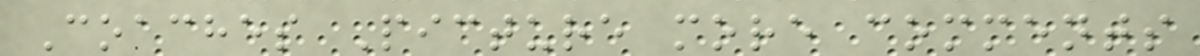Coaches Picture more comments
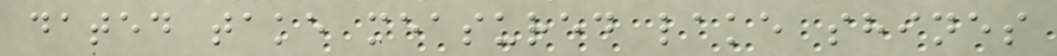dated take measured lake shines
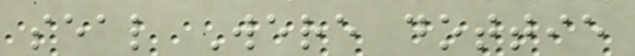seal Were dottie
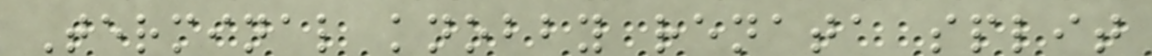Terminal knobby renata split
